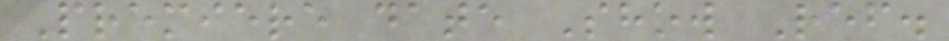Premiere date Show Ref.
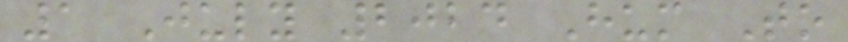1 July 2024 Hum To
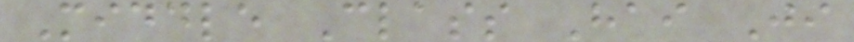Middle Class Hai Ji
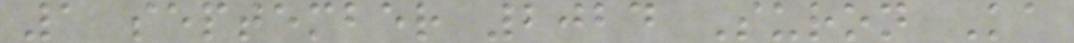1 september 2024 Suron Ka
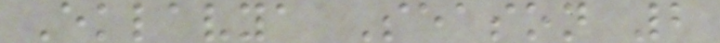Eklavya Season 2
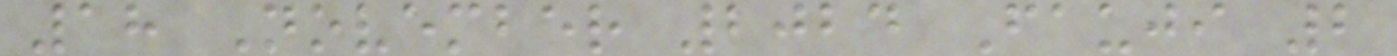18 November 2024 Fauji 2
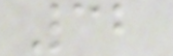32
